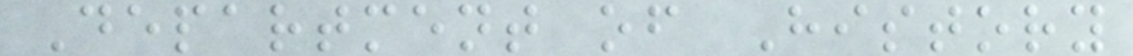Department of History
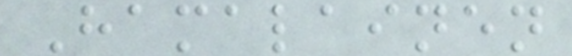Hamalainen
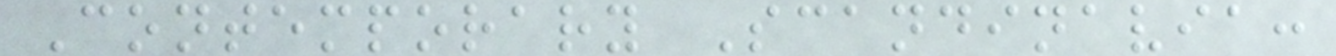Contemporary Scandinavia:
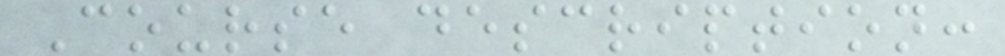Course description:
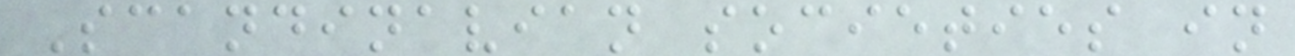Scandinavian societies in
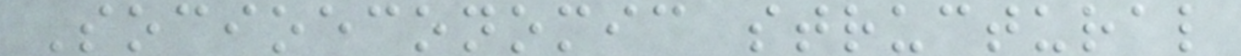Socioeconomic structural
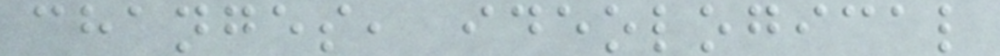changes, ideological
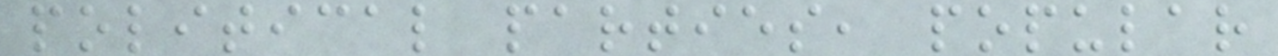political parties, popular
